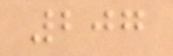207
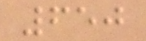650
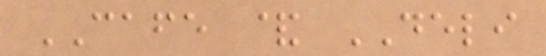CAFE & DELI
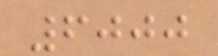6000
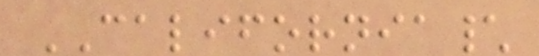CALIFORNIA\
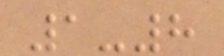1-8
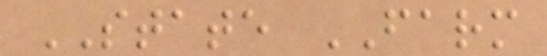STATE FARM
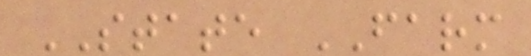STATE FARM
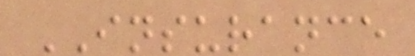INSURANCE
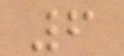6
